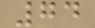74
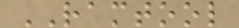RAMTOOL
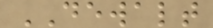DEWALT
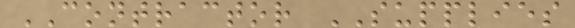CONTRACTOR SUPPLIES
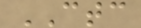CTC
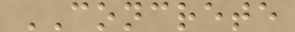CONCRETE
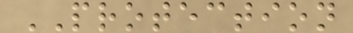PROTECTION
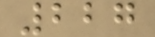227
